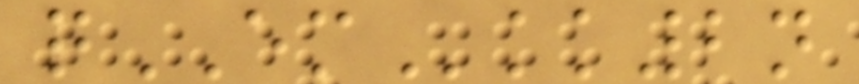qEMkk2n
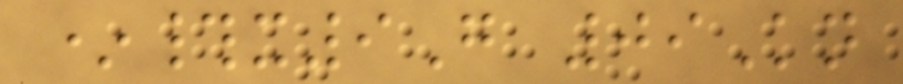*#x9G 09Kn
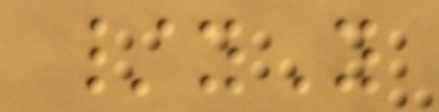/yY
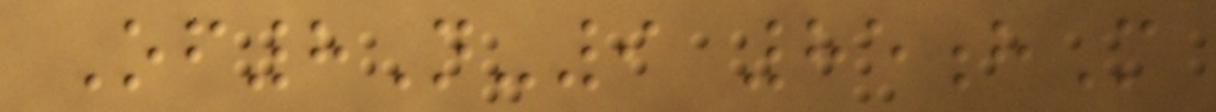Of8N-9 85hM
